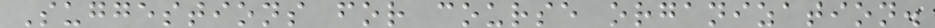Suggestions for course organization.
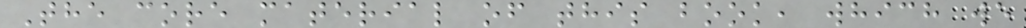The core material of this book, which we
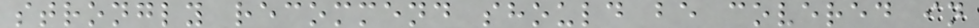strongly recommend should be covered in
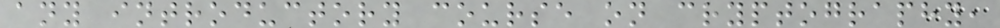any introductory course on cryptography,
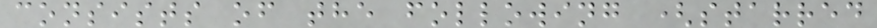consists of the following (starred
